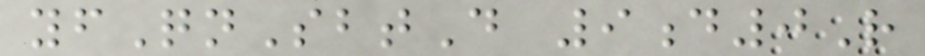yfQnSbtD 9d0R
